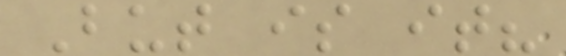But is it?
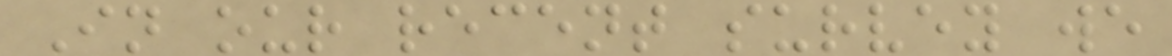In our recent survey we
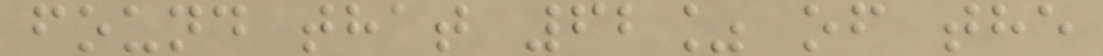found that 62% of the
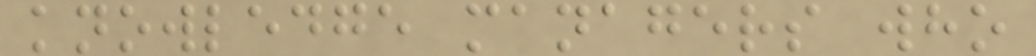knowledge managers who
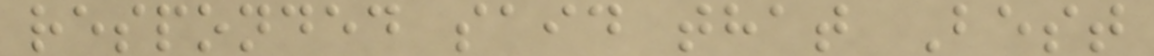responded said that Best
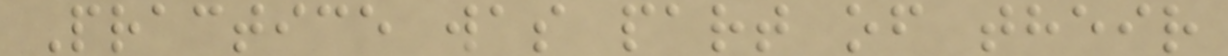Practice was part of their
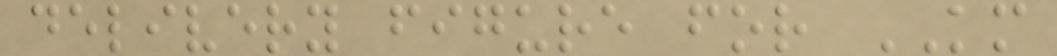delivery figure for KM
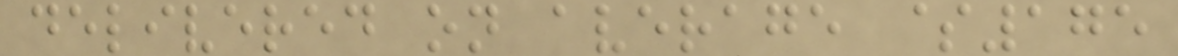delivered on average $175
